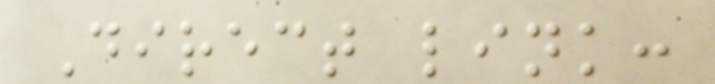Direct link:
